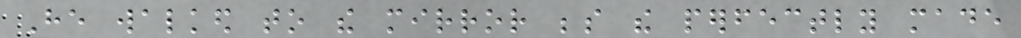He walked to the mirror beside the perfectly made
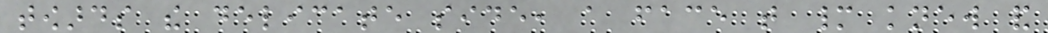towards the delicate side, a face that many knew and
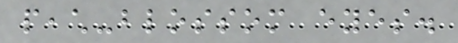peach-blossom eyes.
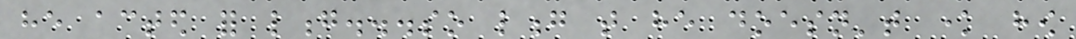he acted for long...so long that he doesn't know how
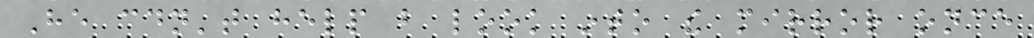He couldn't help but look into the mirror once
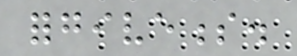forgiveness.
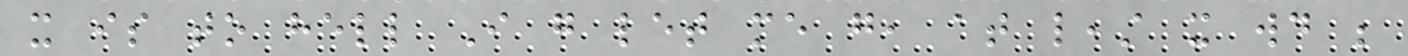it is to hell I go let me go, at least it would be
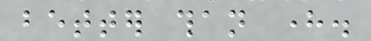better than here.
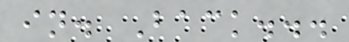in. Back...
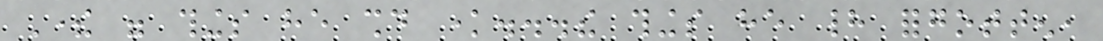There were things he should know...the things he had forgotten,
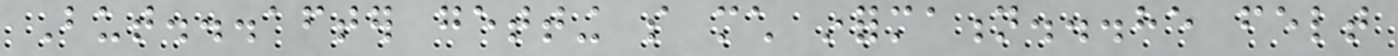But...after getting so much information...he felt
